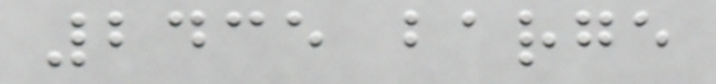2435 barge
